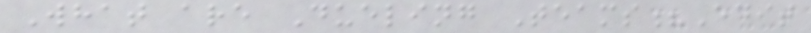What are Dueling Teams?Edit
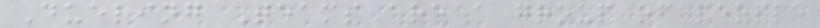Dueling Teams are a group of people
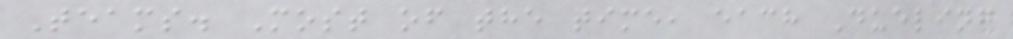Teams. Most of the time, each Dueling
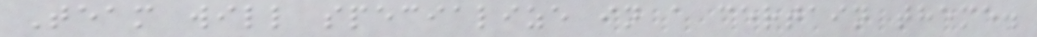Team will specialize in a certain theme.
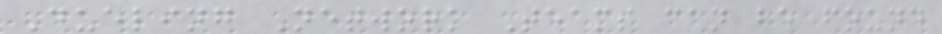Dueling Network Teams can be found
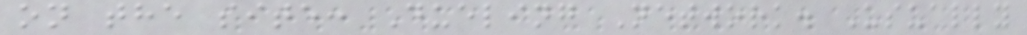on the site: Dueling Network. Usually
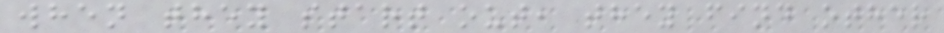when they start out, they find other
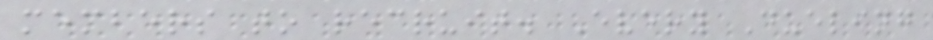members to recruit. Every Dueling
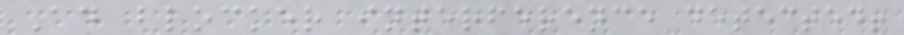Ad blocker interference detected!
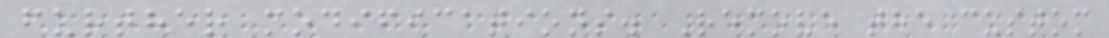further modifications. Remove the custom
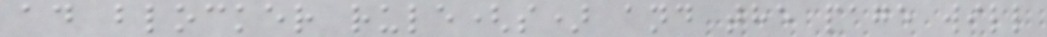ad blocker rule(s) and the page will
